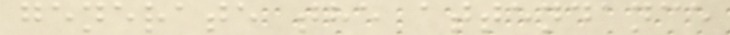generate the attendance
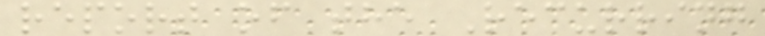report of the Recurring
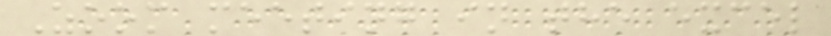Zoom meeting in the excel
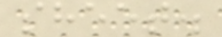sheet.
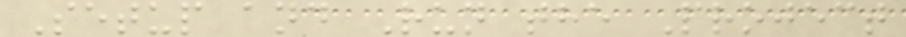Setup and Run the Project
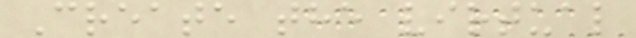Create the virtual
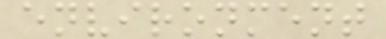environment
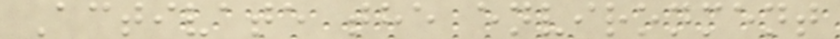Activate the environment
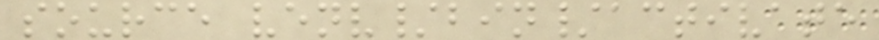source venv/bin/activate
